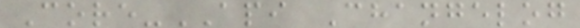Core-API Changelog
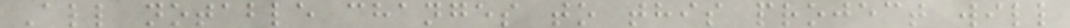All notable changes to this project will
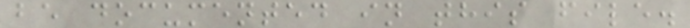be documented in this file.
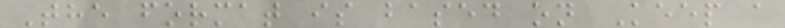The format is based on Keep a
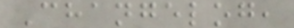Changelog,
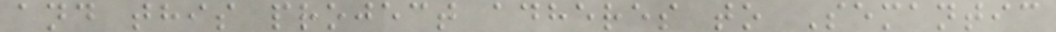and this project adheres to Semantic
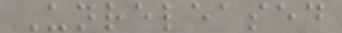Unreleased
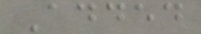Added
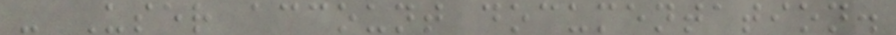- User account documentation.
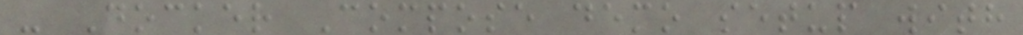- Docker Compose demo setup with
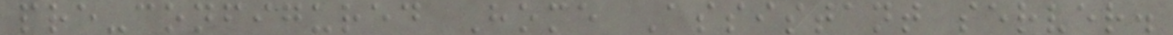pre-configured Home Assistant server.
